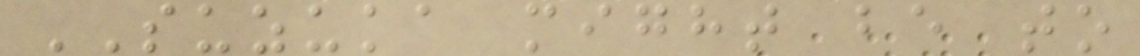SUZUKA might be to
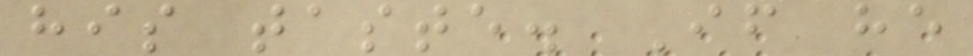his taste. If he
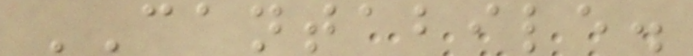CANTABILE.
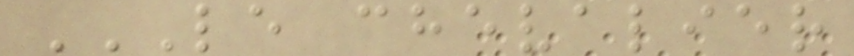LE CHEVALIER
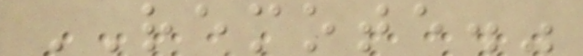REMOTE."
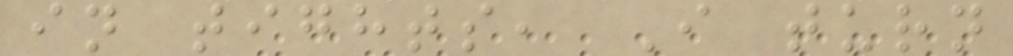in tights, I turn
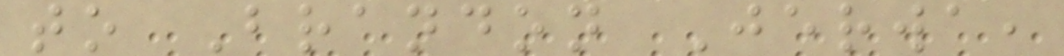to Brandon Jerwa,
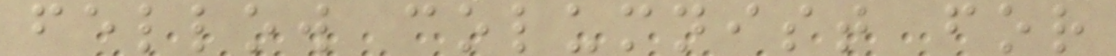fellow columnist for
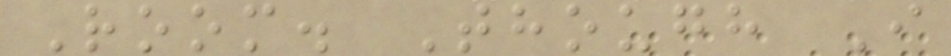Room. Though I
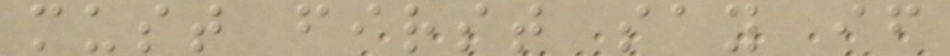must first say if
